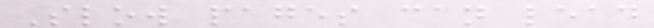Slow pages can lead
